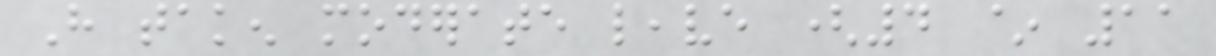Have taken moderate leave (4 ~ 11
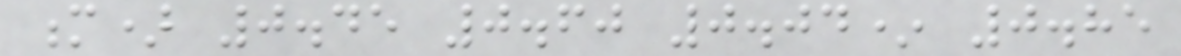m) 0.45 0.60 0.04* 0.85
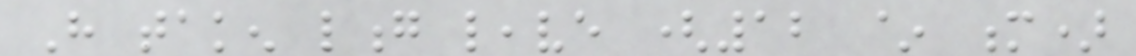Have taken long leave (12 ~ m)
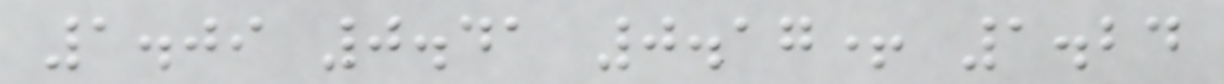1.09 0.41 0.17+ 1.24
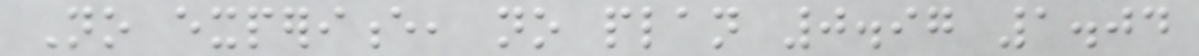No experience, no plan 0.97 1.04
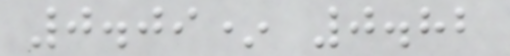0.09* 0.82
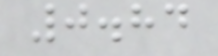0.84
